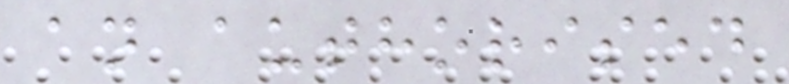an authorised
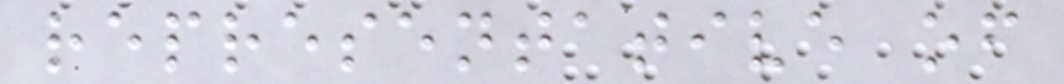representative of
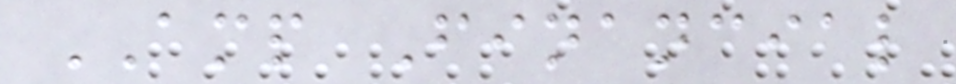AMP Financial
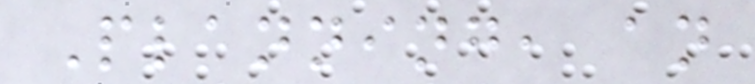Planning, an
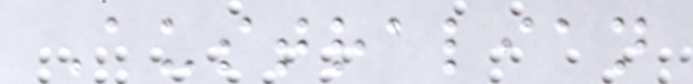Australian
